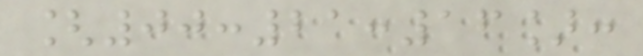[00:21:16]:
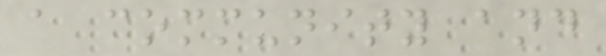a community and
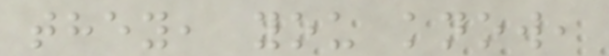they, you know,
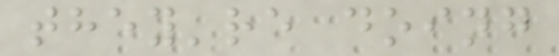they're doing
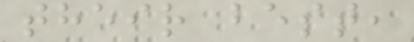their best,
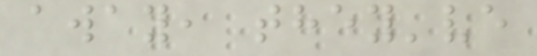away, they've
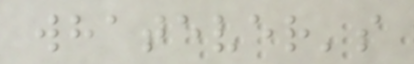whatever's
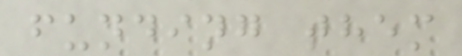funding them
